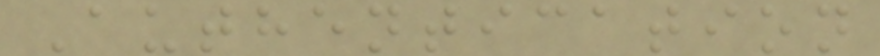Authentication
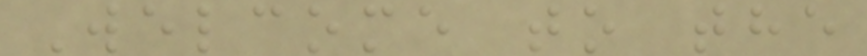Welcome to the
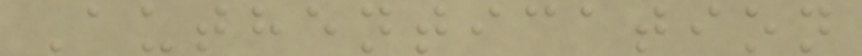Authentication
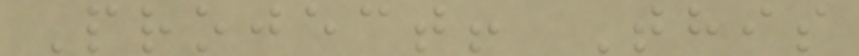Project! This
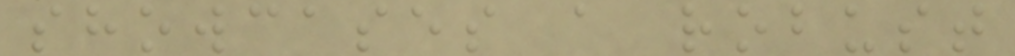showcases a robust
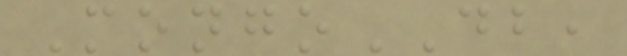MongoDB,
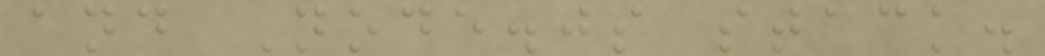and Node.js stack.
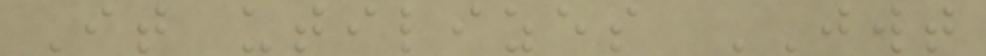It utilizes JWT
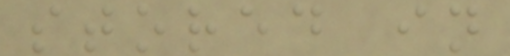stored in
